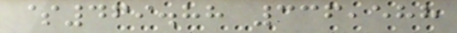$469.88 336,588
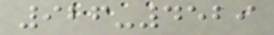926-4529
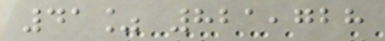41% 821,728
